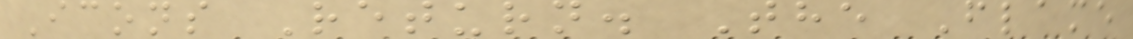Icons Return. The Flame
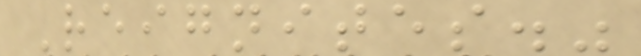Reignites."
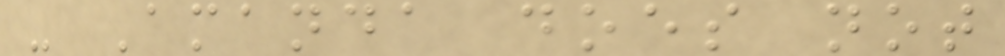- Amanda does not
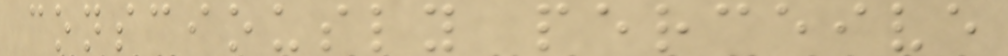consciously perceive
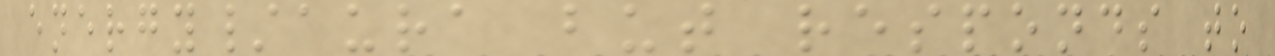energy/aura but responds to
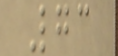73
